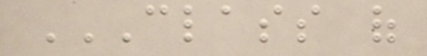CLASS OF
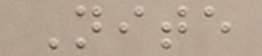Nite
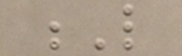L
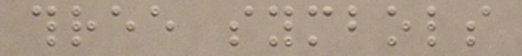three symbols
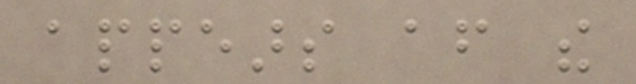appears after the
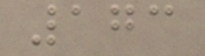173
